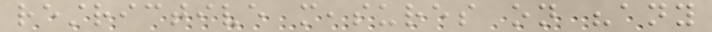restrictive measures on "any
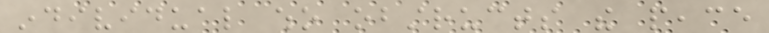individual who obstructs the peace
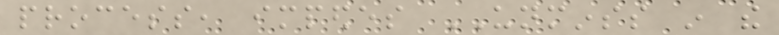process, impedes UNMINSS in the
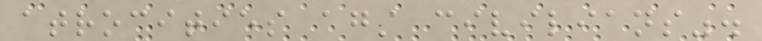atrocities against civilians".
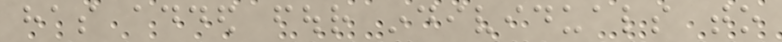has added four individuals to
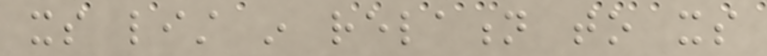its list in relation to its
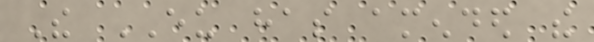The EU has amended the
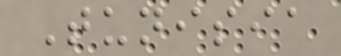Tunisia
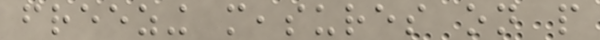freezing measures on people
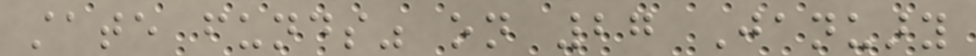state funds" on 27 January
